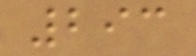293
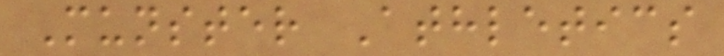Munster Athletics
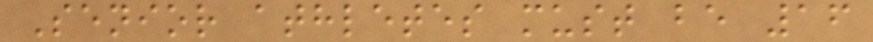Senior athletes must be 16
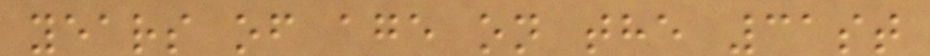years of age on the 31st
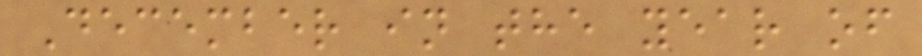December in the year of
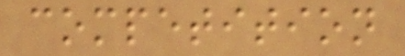competition
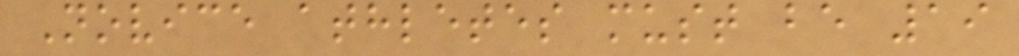Novice athletes must be 19
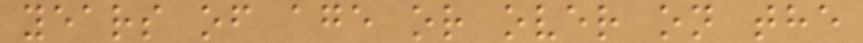years of age or over on the
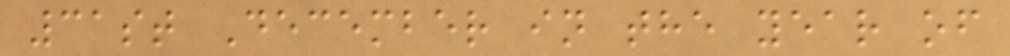31st December in the year of
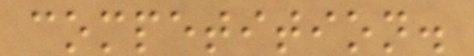competition.
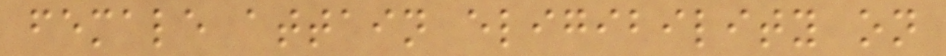female attain eligibility on
